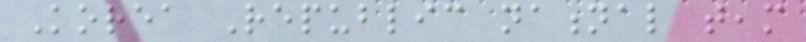Korea Republic national team
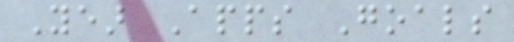Year Apps Goals
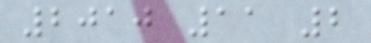2010 11 2
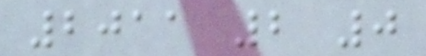2011 2 0
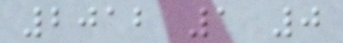2012 1 0
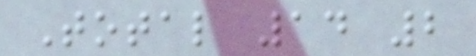Total 14 2
